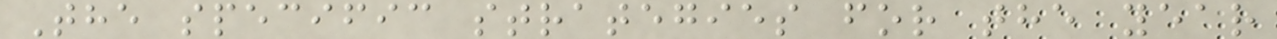The specific strategies for the year
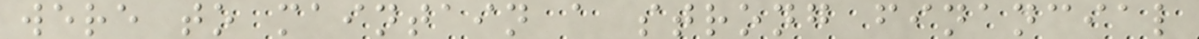were to maintain a strong financial
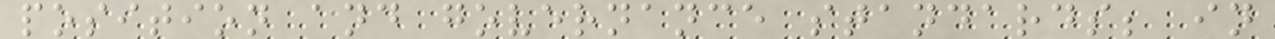position and governance standards; in
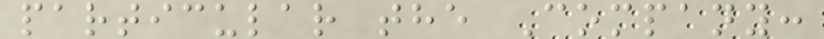particular the Company:
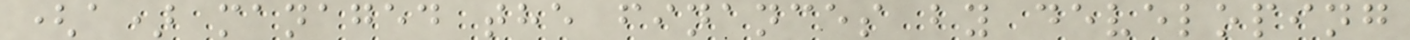(a) managed the finances by developing
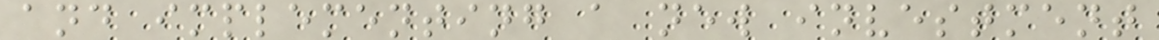and implementing a new investment
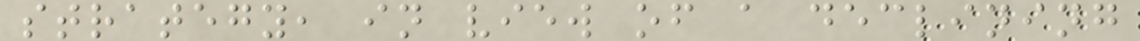strategy, in view of a declining
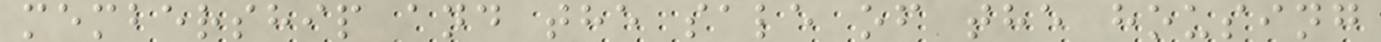membership and the sale of the housing
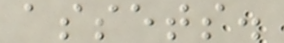assets.
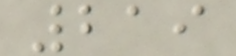219
